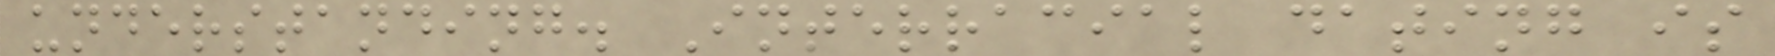understanding. Interracial dating is
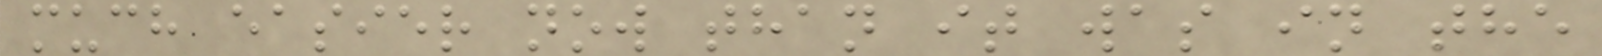much easier now than it was in the
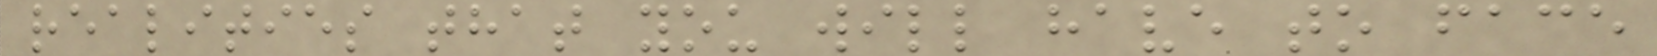realities that you will have to face
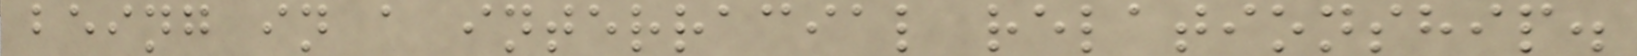being in a interracial relationship.
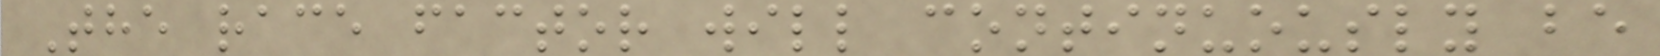The race factor will continuously be
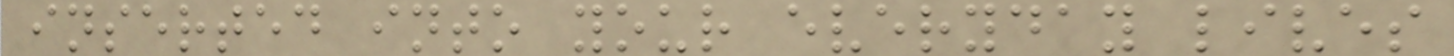inserted into your everyday lives
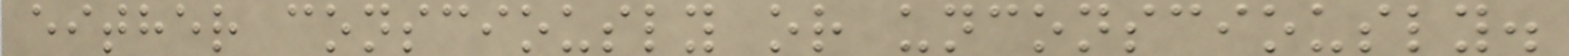either consciously or unconsciously.
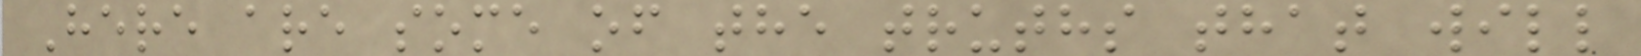Here are some of the truths that will
